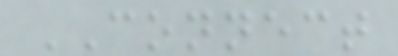CONNECT
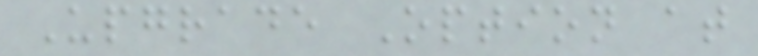Upgrade Option at
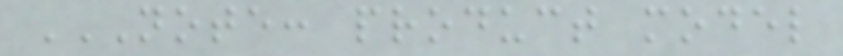NOTE: PRODUCT MODEL
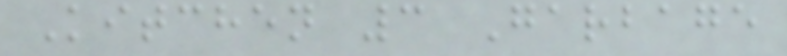Kitchen 3 Garbage
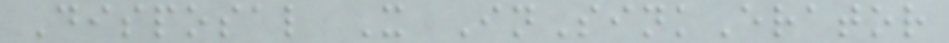Disposal X InSinkErator
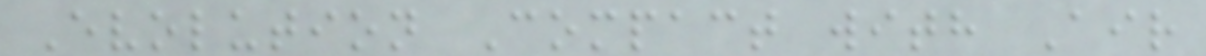Evolution Compact with Air
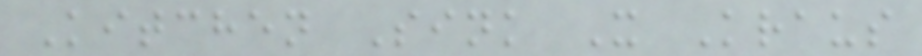Kitchen Sink X Kraus
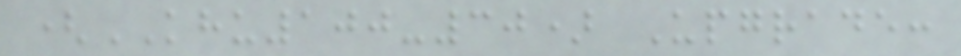(KHU100-30) Upgrade:
